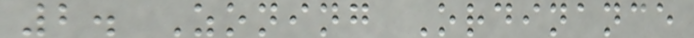2. Zoning Ordinance
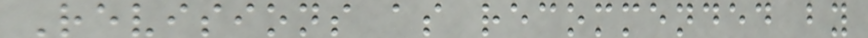Revisions as recommended by
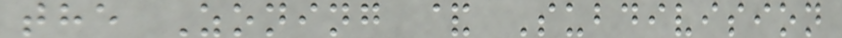the Zoning & Subdivision
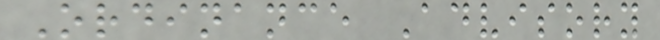Ordinance Advisory
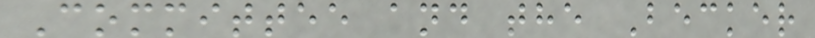Committee and the Becker
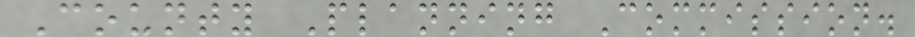County Planning Commission.
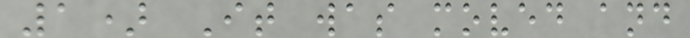1) It was moved and
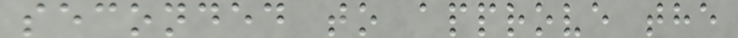seconded to approve the
